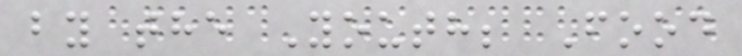by the Youth; Food
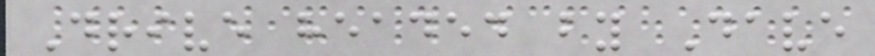Drive headed by Dave
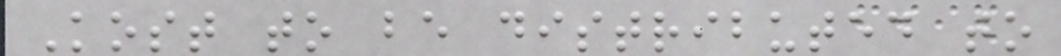Kost to be distributed to
